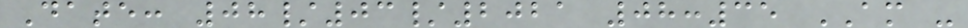Date: 08/03/2021 08:35 AM -
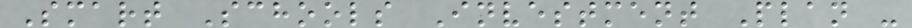Smart Schools Investment Plan -
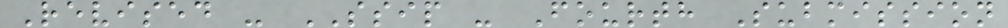Revised - SSIP - Fourth Submission
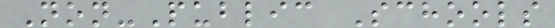Non-Public Schools
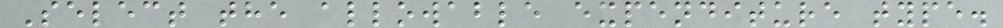Select the allowable expenditure type.
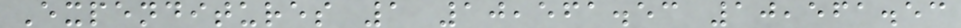Expenditures 1 10,561.53 10,561.53
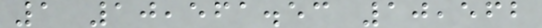1 10,561.53 10,562
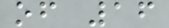of 16
